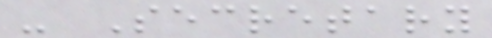- Secretary
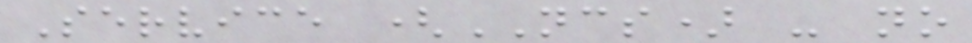Service (NCS) - no
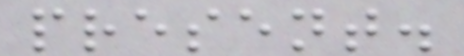present.
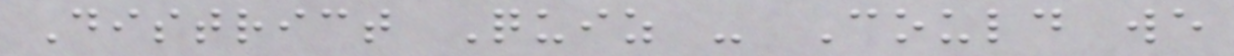District Quiz - Could we
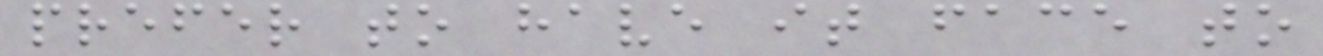prefer to have it face to
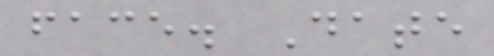face. Date
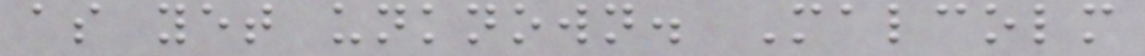as yet unknown. Malcolm
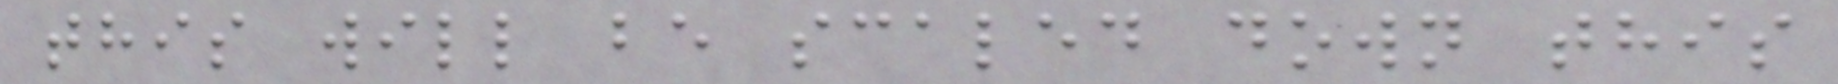this will be scaled down this
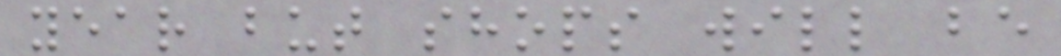year but shops will be
